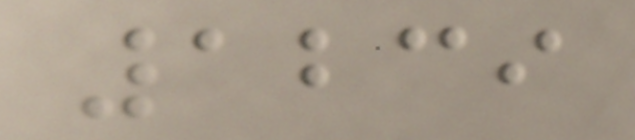1239
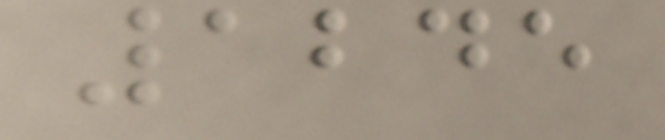1245
